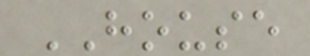HOUSE
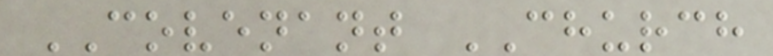COVENANT CHURCH
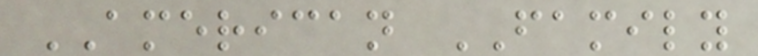AMERICAN FAMILY
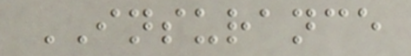INSURANCE
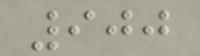900
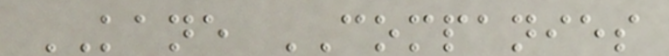KANE COMPANIES
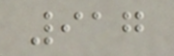917
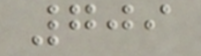709
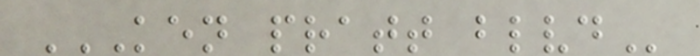KEN PRATT BLVD
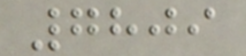7809
